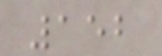152
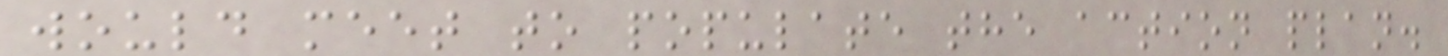would meet to populate the action plan.
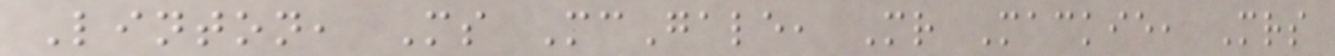Linton, Ms McGale, Mr Mackie, Mrs
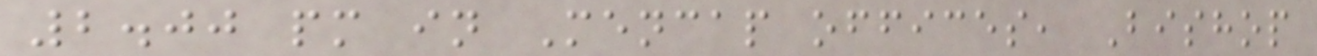2.00 pm in Mencap offices, Bishop
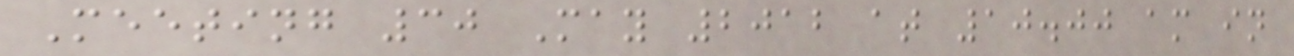Meeting 30 May 2012 at 10.00 am in
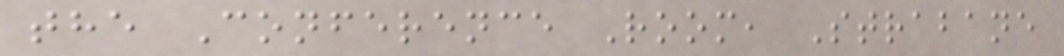the Conference Room, Strabane
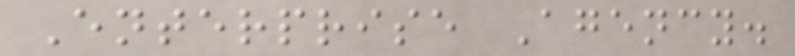Enterprise Agency.
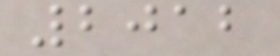2012
